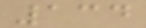134
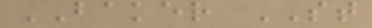BAKER ST
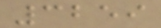3259
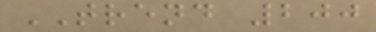TREND 200
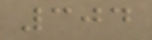304
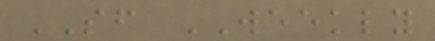SF WEEKLY
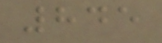845
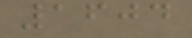1604
